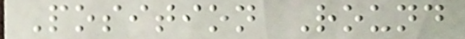Position Round
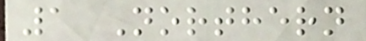1 Northern
